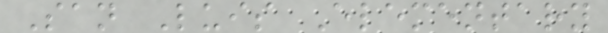San Luis Elementary
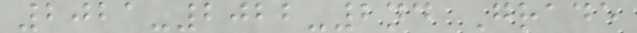2021-2022-2nd Grade
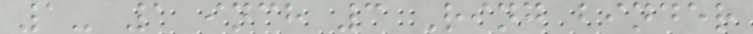1- 1 inch 3 Ring binder
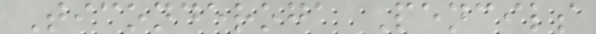Ticonderoga Pencils
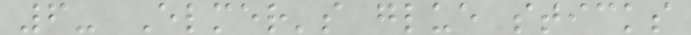6- Elmer's glue sticks
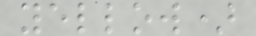yellow)
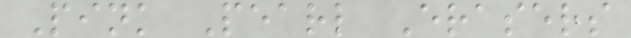Pink Pearl Erasers
